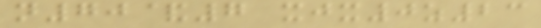n70&7 xjx0z23
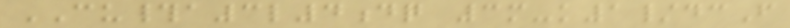CU#a3l4dq 3m-k1/dcF
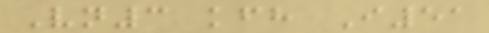Vn3 kfh I51
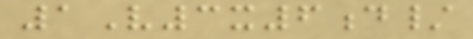1V3x6d/
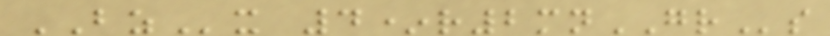BZx 4*r2mnGRs
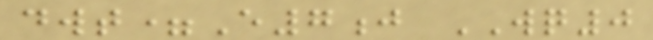dwt=E7j WQ0
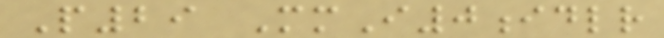P29 MmI0idlr
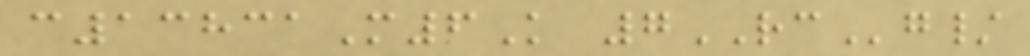c13831M6K 7RCg/
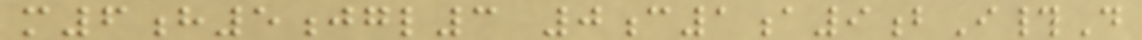m6h5jgl3 0c1a9bI#D
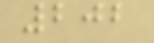202
